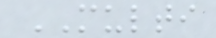MULTI
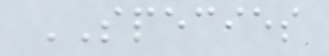SPECIES
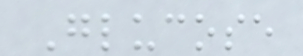Glucose
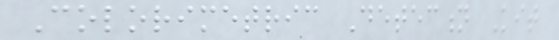Colorimetric Detection Kit
